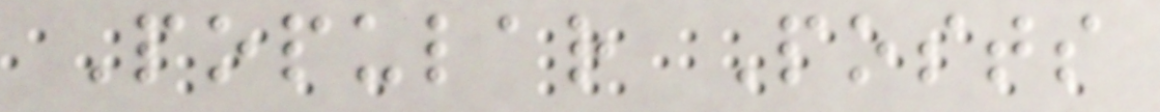Popular Posts
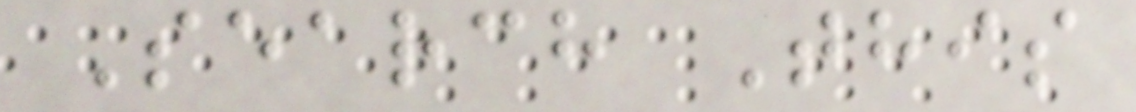Search This
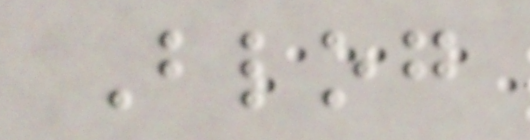Blog
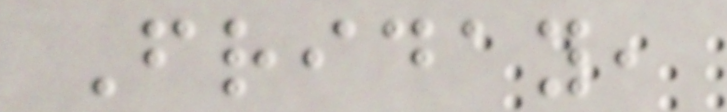Friday,
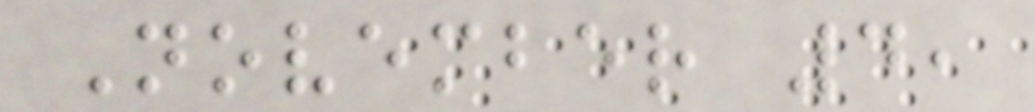November 4,
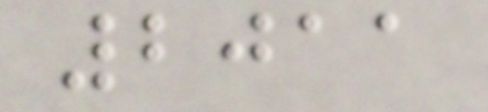2011
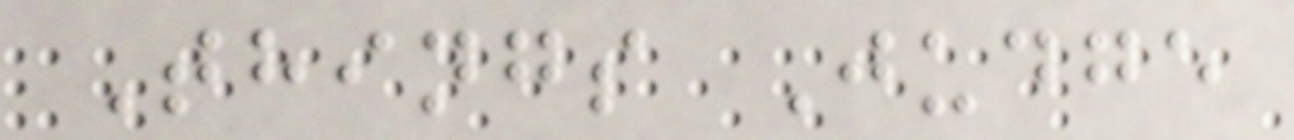Things Judge
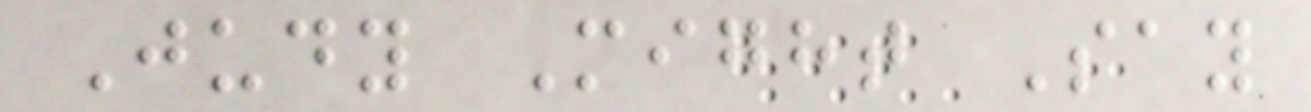Judy Might Say
